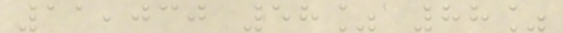11,030 58% 88%
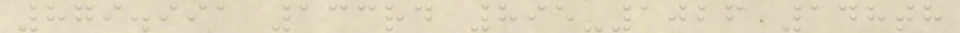879.991 133rd 895-1026 148th
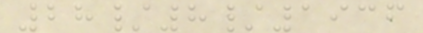28/8/1936
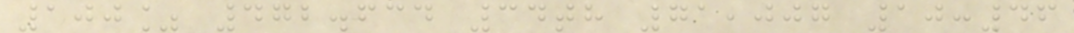100% 472.634 34th 71,007 10:46
